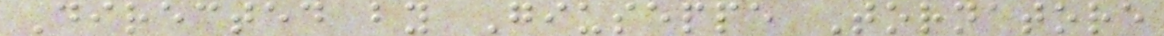Directed by Giuseppe Tornatore
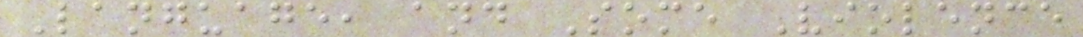Language, and Some Violence
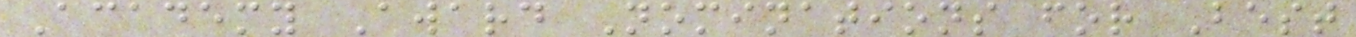Academy Award Nominations for Best
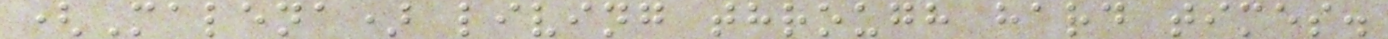(Malena) living through hard times.
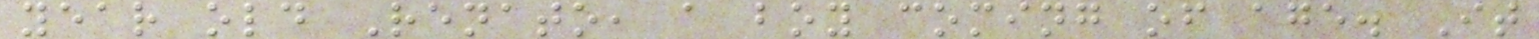year old Renato, a boy coming of age. It
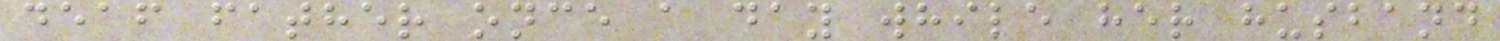deaf father once a day while her husband
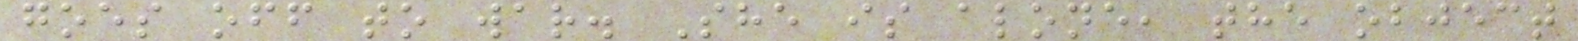goes off to war. She is alone, the object
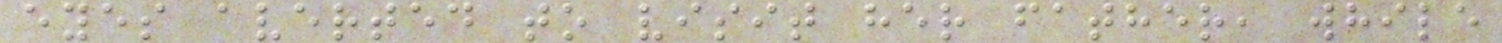eyes averted to visit her father, while
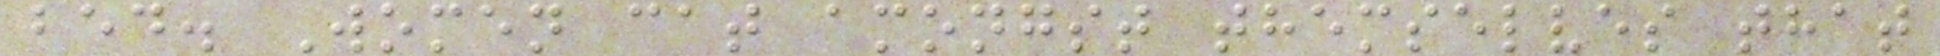bed. Women cat amongst themselves that
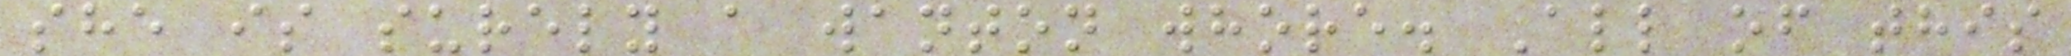she is surely a wanton whore. All of this
